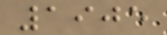1905
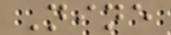Nine
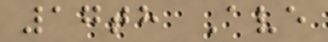17th Ave
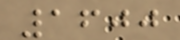1600
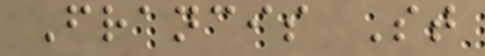Francis St
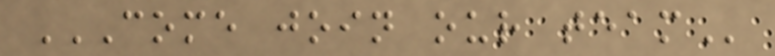COME JOIN OUR TEAM
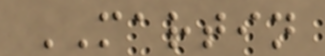MARTIN
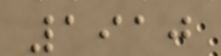1910
